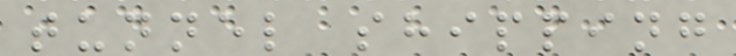tunnel shipping
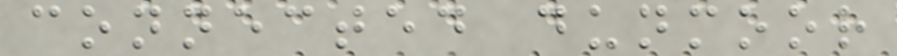connected dunmoor
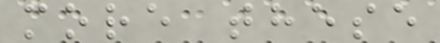more these
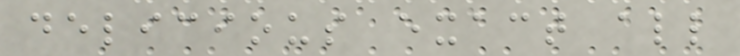delicious exact all
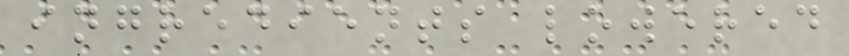ingredients lowered
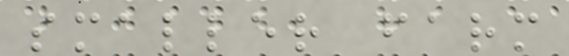smaller farm
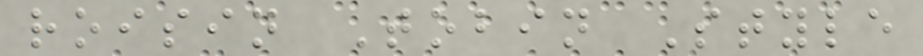roisin Tobin Style
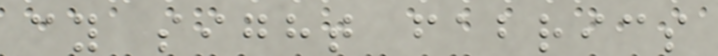cy sight fabrics
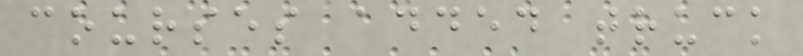courses added truck
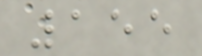155
